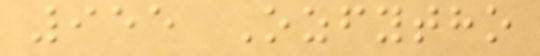955 Ozfytho
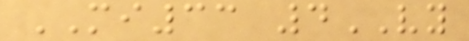MI33 4VY
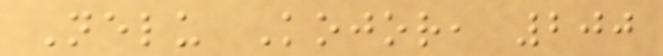Nelu Kojor, 200
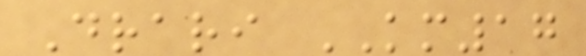Drari KM17
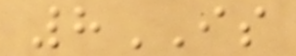8IS
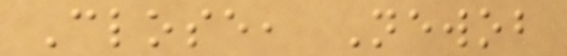Close, Newob
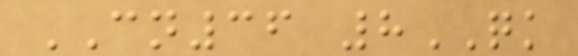CN36 8QK
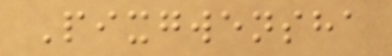Pixgwensha
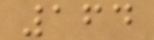164
